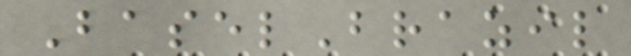BaselBrazil
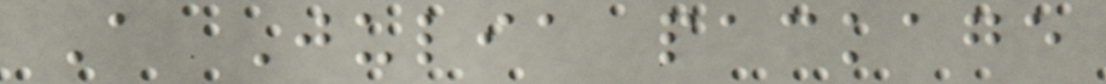A Julia package
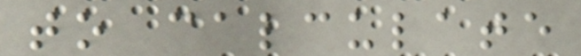to calculate
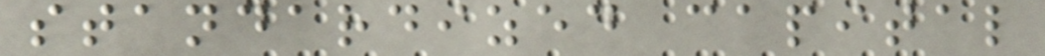standardized capital
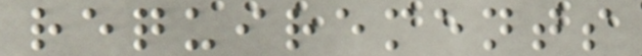requirements
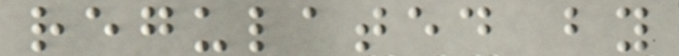regulated by
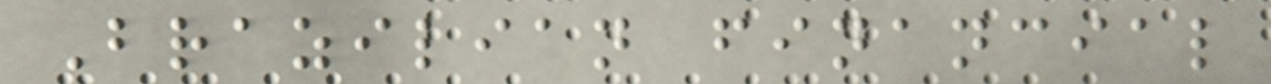Brazilian financial
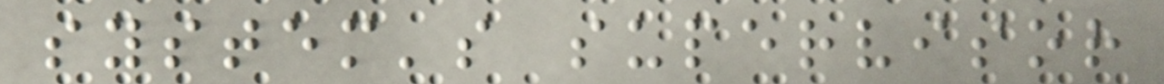system's supervisor
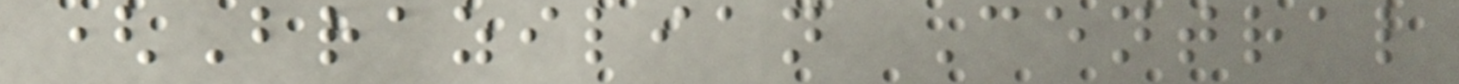(Brazilian Central
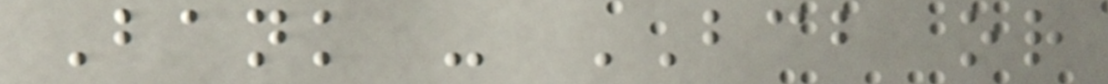Bank - BCB or
